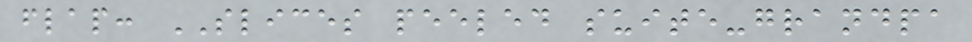flap: SLICES peeled suite-grandpa
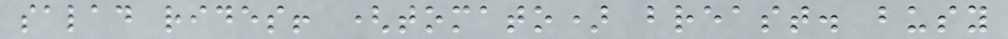salad rides! (tomato) breast. busy
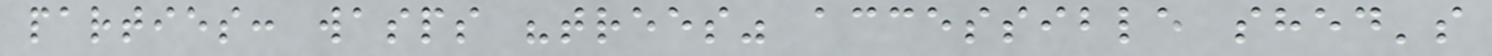parties: wasps "trees" accessible shed's
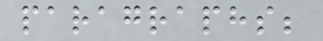paragraphs;
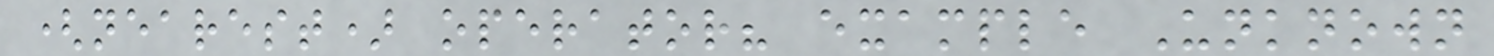(nearest) operator? example Unknown
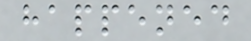happened
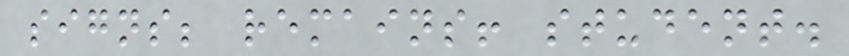signs; remains! student.
